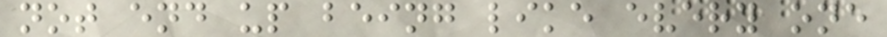not end up being like every one
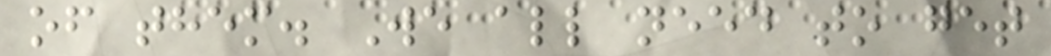of them. We all need to get
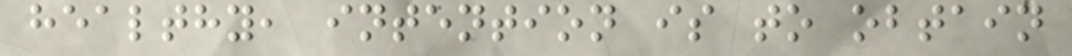healthy, intention is to obtain
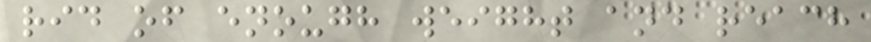rid of enough weight and reach
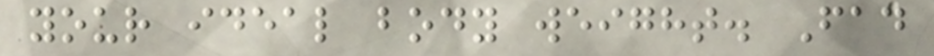your ideal body weight. Fad
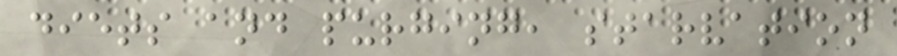diets and purging, starvation
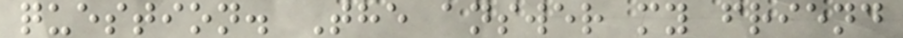question. The answer my friend
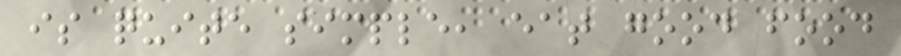is quite simple, eat good food
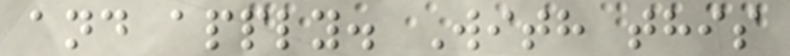and apply. With this
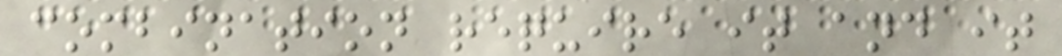combination require it and it
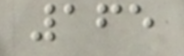165
